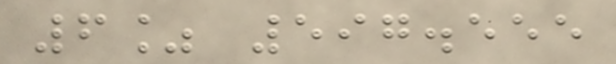6% 597.555
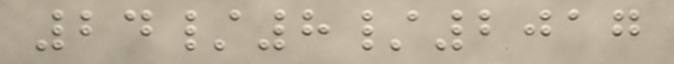24/8/2017
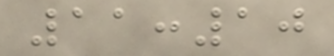11:10
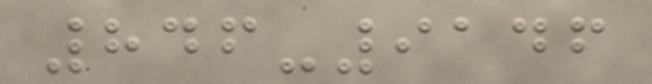846-9146
